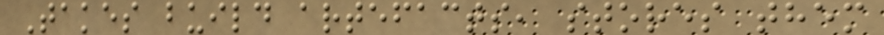Takes build artefacts, stores them
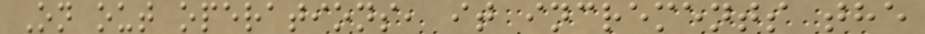On out operations, it increments the
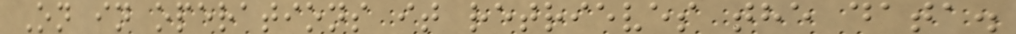On in operations it retrieves the data.
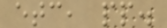etc, pp.
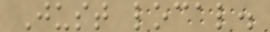Just local.
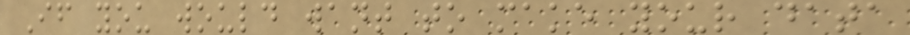If you would want to make your data
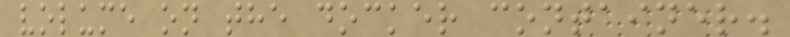volume on the docker container.
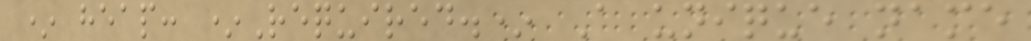* heap: *Required.* A unique name
